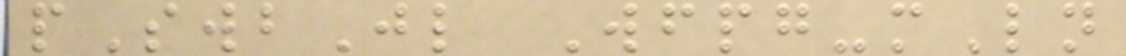pSwbJl Wfpg-mLn
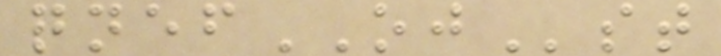qnefOJst
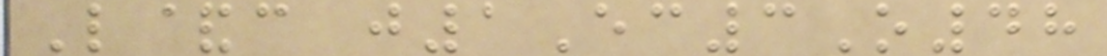L&c j1Ec3O48
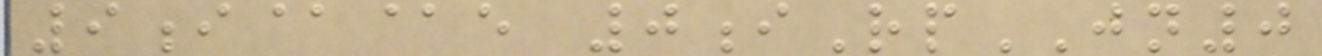9i@@e 0iRpJN0
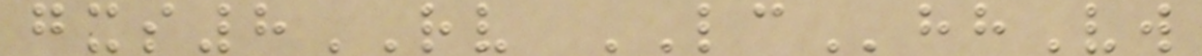gxs8RV LChhVw
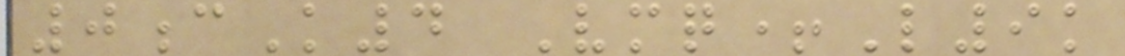0cK4 Vmq+L9k
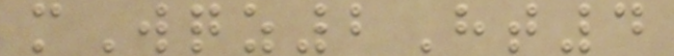mWqz2Ht4
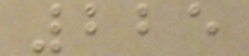225
